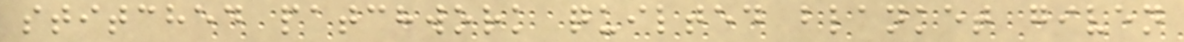stitched patchwork quilted blanket given
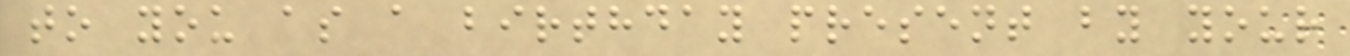to you as a birthday present by your
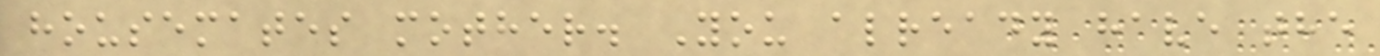housemates mother. You already have the
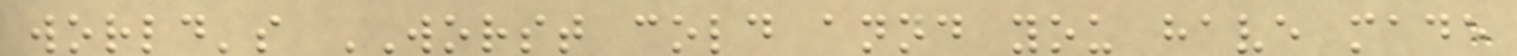world's WORST cold annd you have made
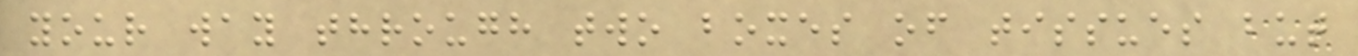your way through two boxes of tissues but
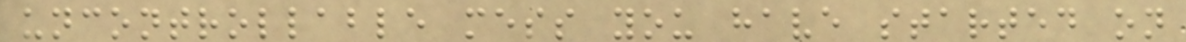uncontrollable mess you have started on
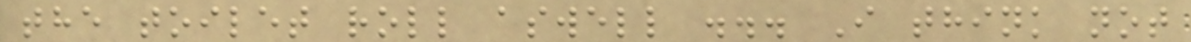the toilet roll aswell ... I think not
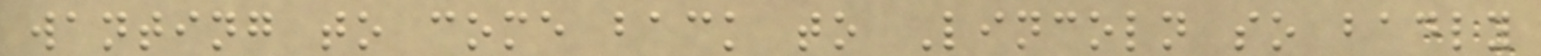wanting to come back to Lincoln so badly
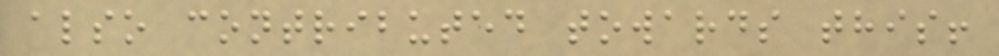also contributed towards this!
